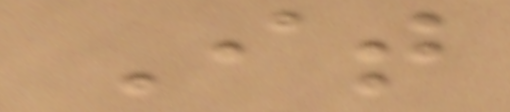It
